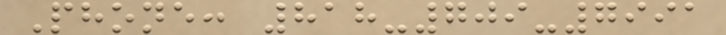Phone: 818-709-7991
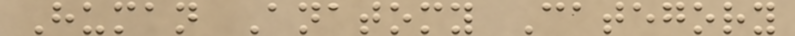Human Anatomy Category
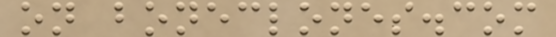on boneclones.com
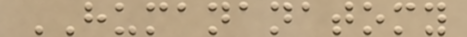HUMANANATOMY
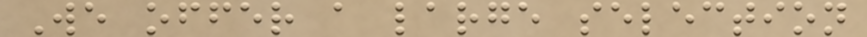We offer a large selection
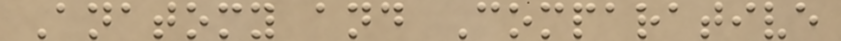Anatomy and Comparative
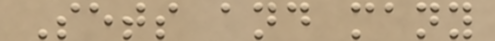Sets and many
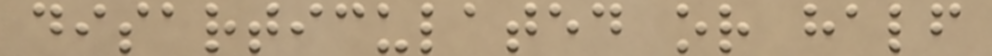disarticulated or half
